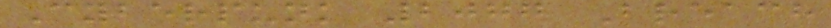Cyberpunk 2077 Breach
